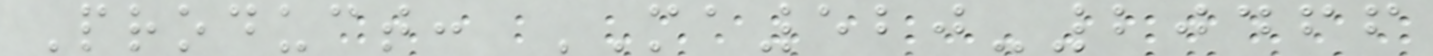Product: MA520-20466
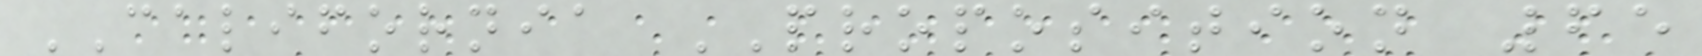CALIFORNIA PROPOSITION 65
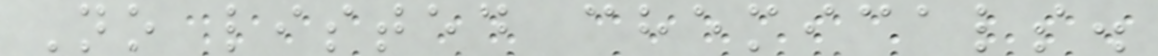No listed chemicals.
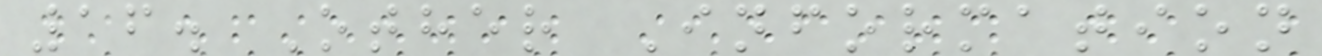16. Other Information
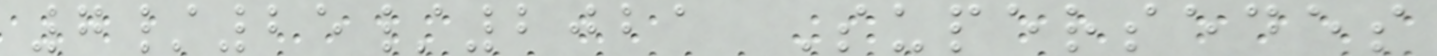7/25/2021 Supersedes
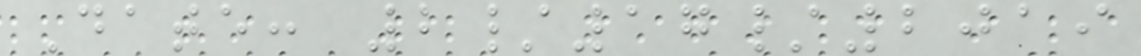Date: 2/17/2019
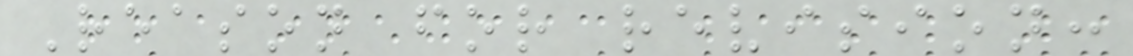Reason for revision:
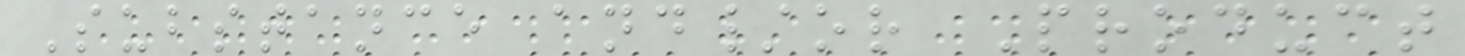Substance and/or Product
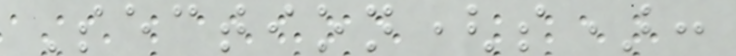Section(s):
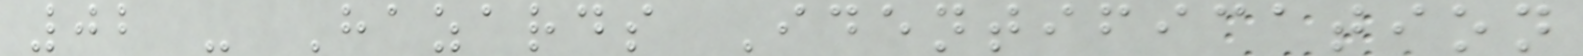02 - Hazards Identification
